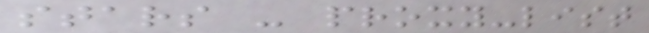stars - proxy-list
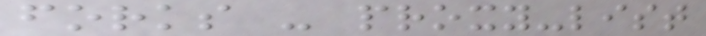forks - proxy-list
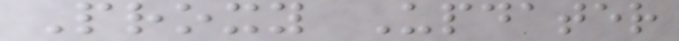Proxy Updater
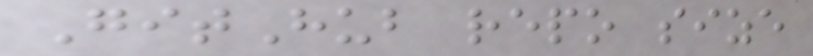GitHub repo size
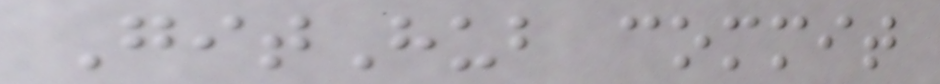GitHub commit
